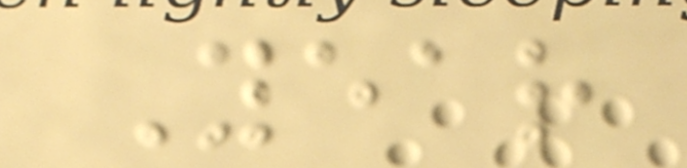Year
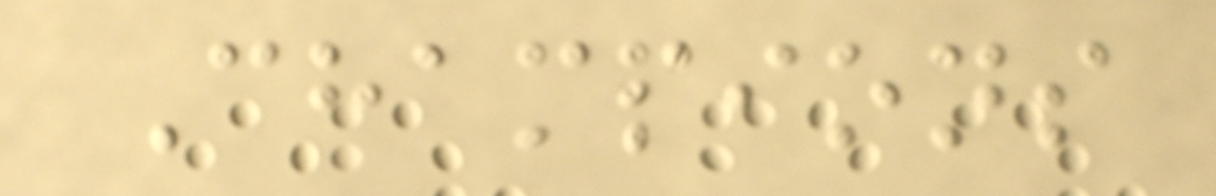Champions
